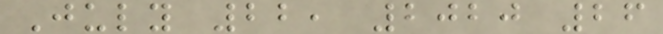July 22, 2020 26
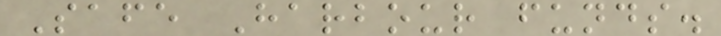Safe Harbour funds.
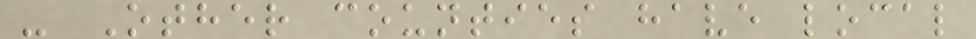- Other counties have local
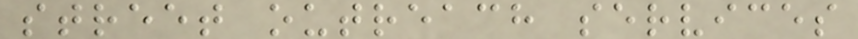street outreach services
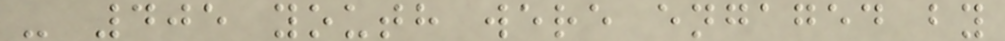- 405 youth were engaged by
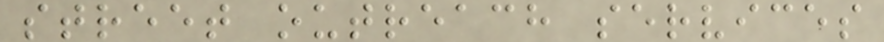street outreach services
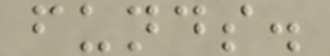funds.
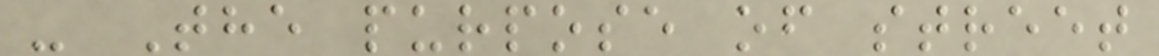- The purpose of street
